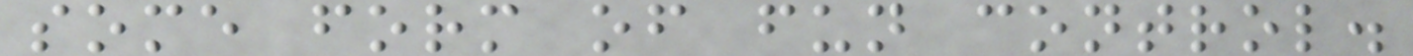some form of fun control.
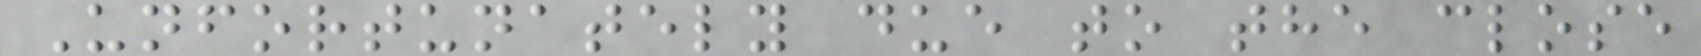Unfortunately due to the close
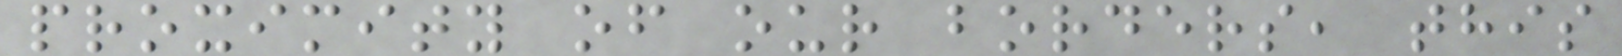proximity of our borders, this
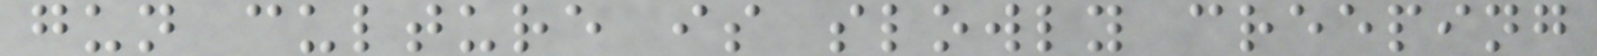gun culture is slowly creeping
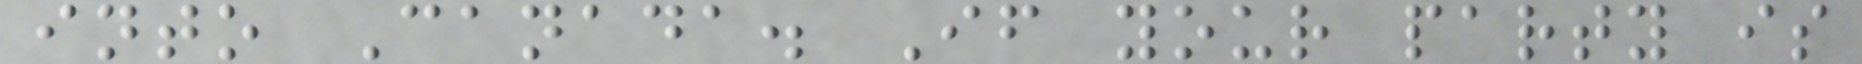into Canada. If your party is
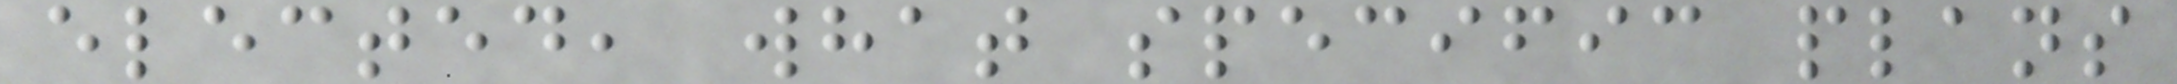elected, what specific plans
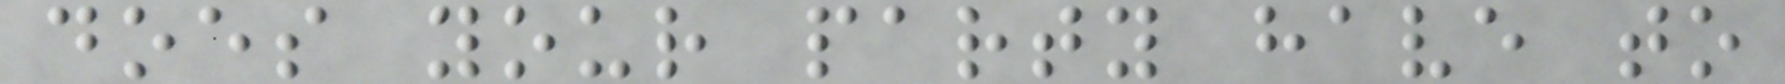does your party have to
